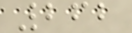262
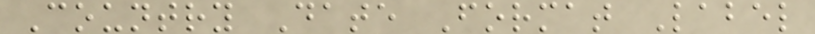Country Date Format Label
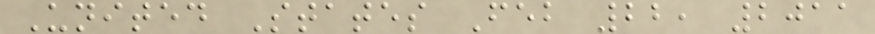United States Feb 22, 2011
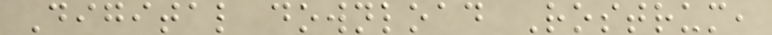Digital download Rostrum,
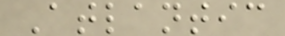Atlantic
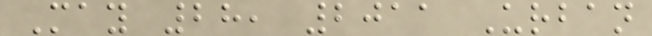May 28, 2011 Urban
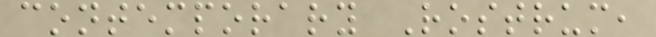contemporary Rostrum,
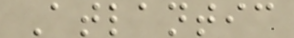Atlantic
